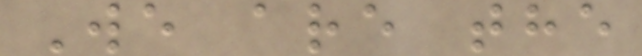We are the
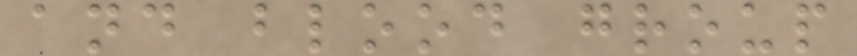and blood group
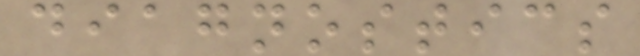diagnostics
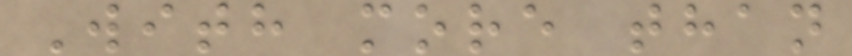With more than
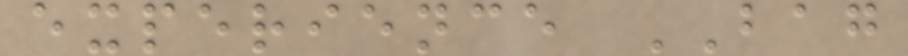experience BAG
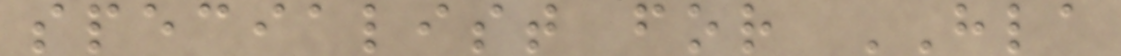specialist for HLA
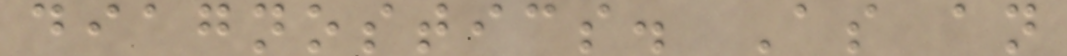diagnostics. As an
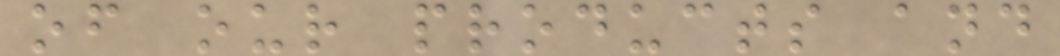of our products and
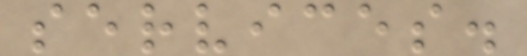services.
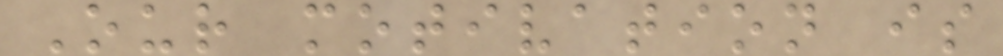Our motivation is
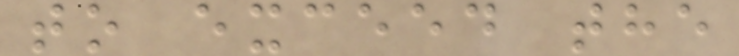to exceed the
